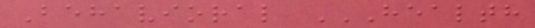Behavioral HEALTH
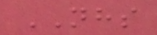NHS
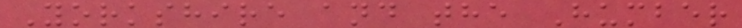Yorkshire and the Humber
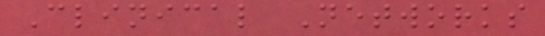Clinical Networks
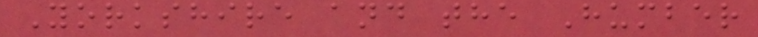Yorkshire and the Humber
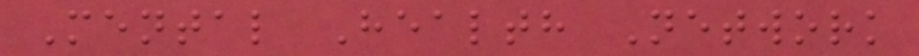Mental Health Network
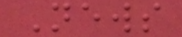News
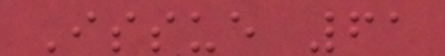Issue 61
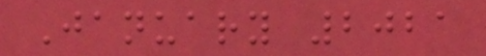January 2021
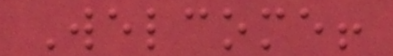Welcome!
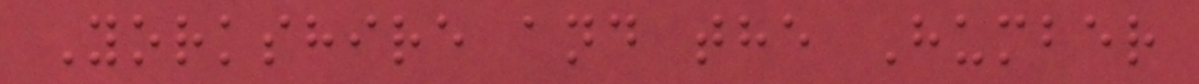Yorkshire and the Humber
